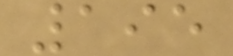195
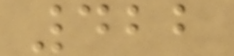422
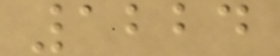1224
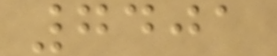7401
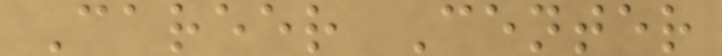Career Center
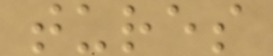tures
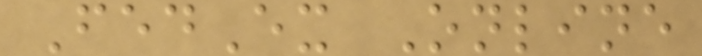FedEx Online
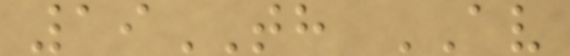19TH AV
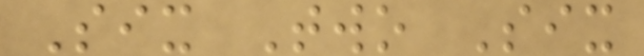Six Two Six
